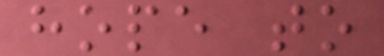hope to
